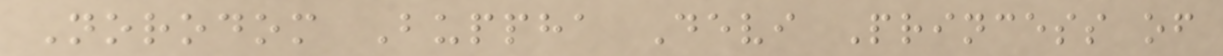Norodom Buppha Devi Princess of
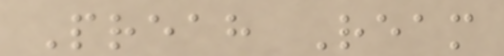Preah Ream
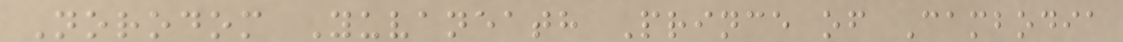Norodom Yuvaneath Prince of Cambodia
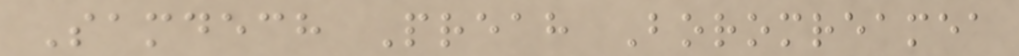Samdech Preah Boromreamea
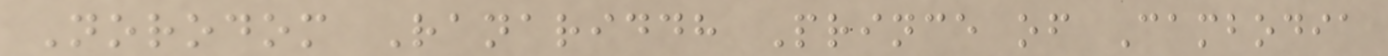Norodom Ranariddh Prince of Cambodia
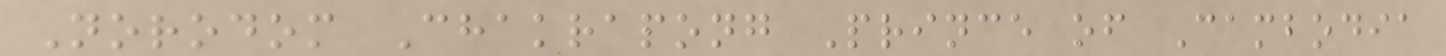Norodom Chakrapong Prince of Cambodia
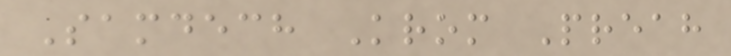Samdech Krom Preah
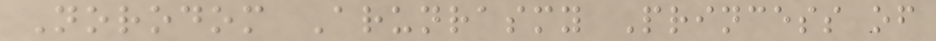Norodom Arunrasmy Princess of
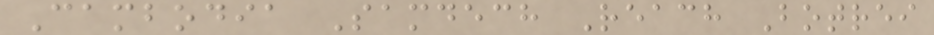Cambodia Samdech Reach Botrei
